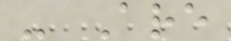- Are
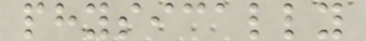physically
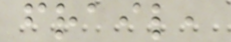frail,
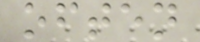often
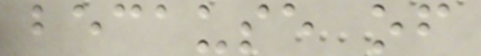because of
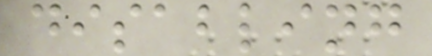disabling
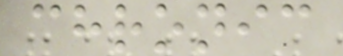chronic
